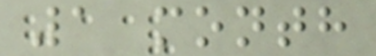1 month
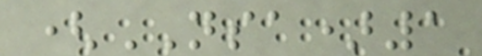(NSA)1
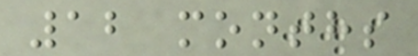12 months
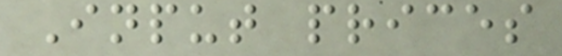Input prices
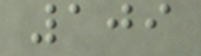109
